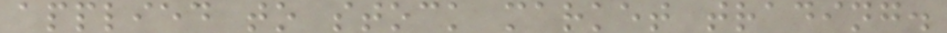applied to stock market trading.
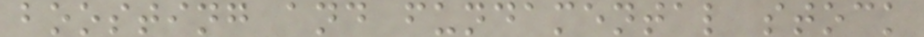boosting and fundamental stock
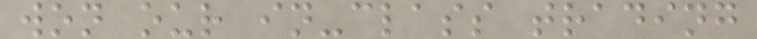won our in-class trading
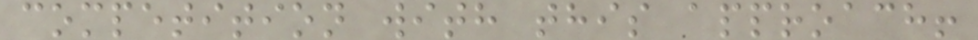competition with this approach!
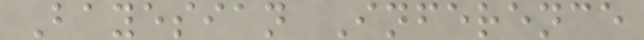Bayesian Inference
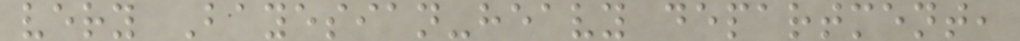very Bayesian-heavy department,
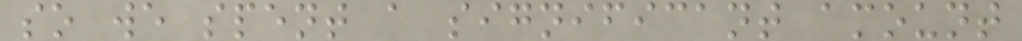so we spent a significant amount
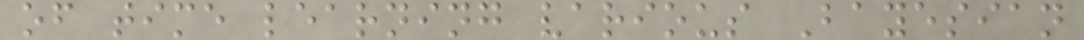of time learning various Bayesian
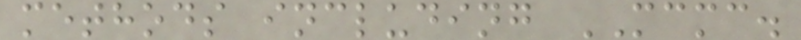methods including MCMC.
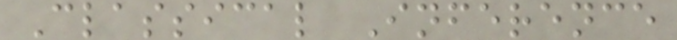Classical Inference
